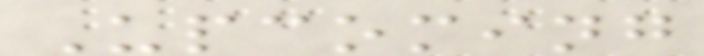Upcoming
